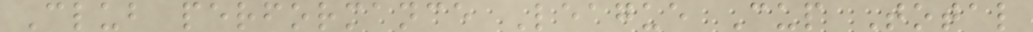Club performance League Cup Total
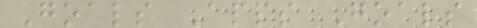Goals Apps Goals
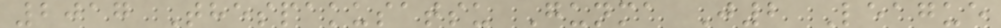2017 Thespakusatsu Gunma J2 League
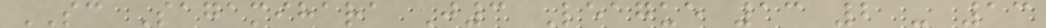SC Sagamihara J3 League 13 2 - 13
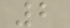2
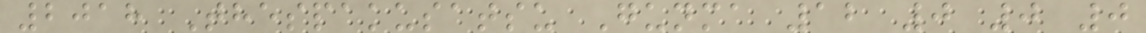2018 Thespakusatsu Gunma 12 0 0 0
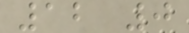12 0
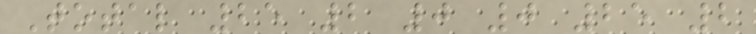Total 25 2 0 0 25 2
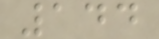144
